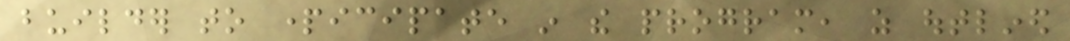builder to participate in the program, as outlined
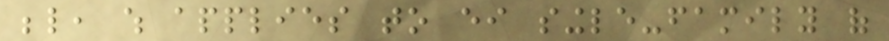below, which applies to either single-family of
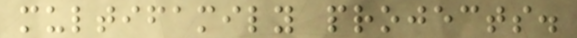multifamily projects.
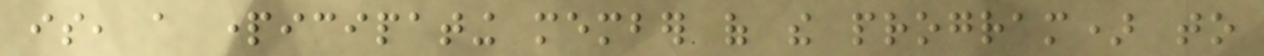is, a participating member of the program) to
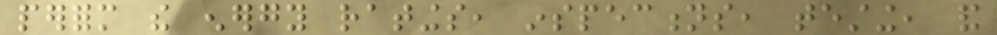perform the energy ratings, inspections, testing, and
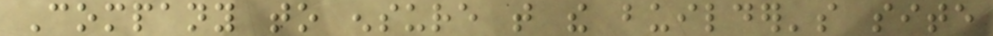Company to ensure that the builder's site
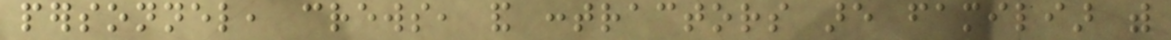personnel, crews, and contractors are familiar with
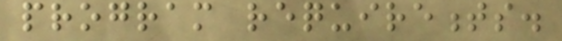program requirements.
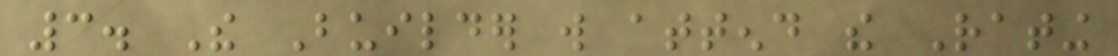3. The Builder will attend the Rating
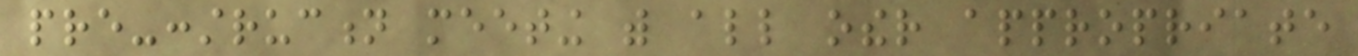pre-construction meeting with all other appropriate
